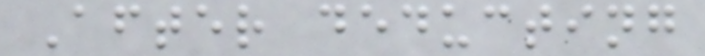After deducting
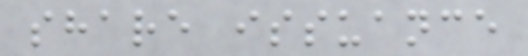share issuance
